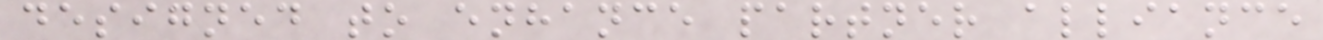designed to enhance partner alliance
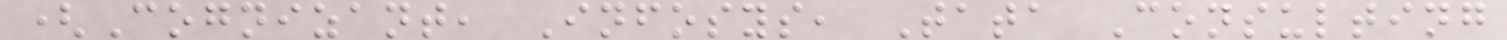(Cognizant, Infosys, Tata Consulting
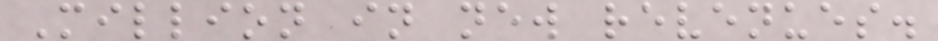Million in new revenues.
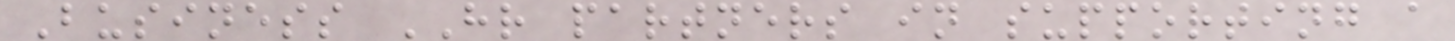Business HR partners in supporting a
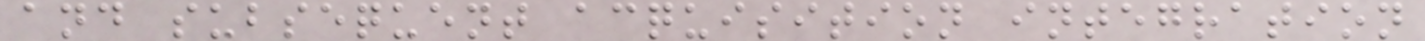and subsequent acquisition integration
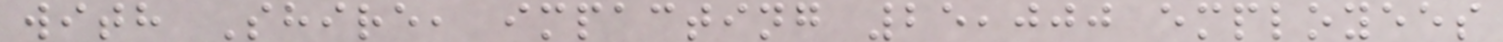with Shire, impacting 25,000 employees
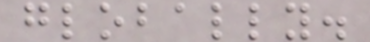globally.
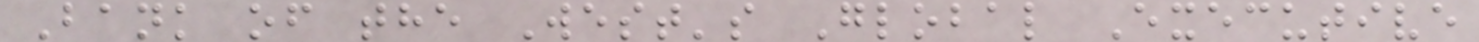Bank of the West's Global Executive
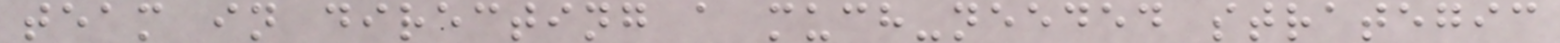team in directing a much-needed strategic
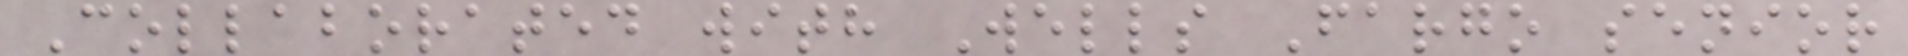Collaborated with Wells Fargo senior
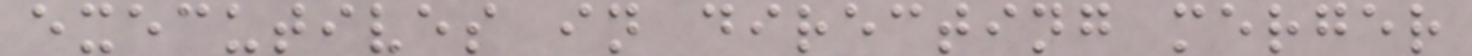executives in directing merger
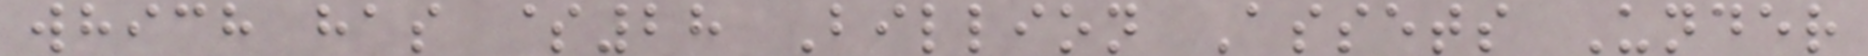which has $28 Billion Assets Under
